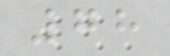78
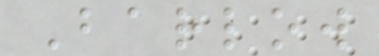Barlow
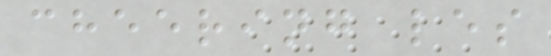cheering les
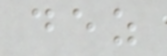dez
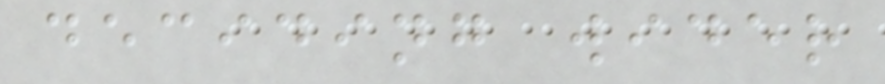deciding wider
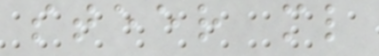steer ml
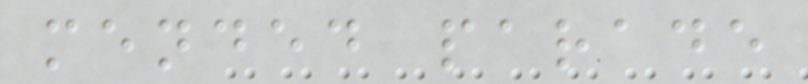mended parade
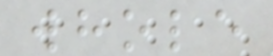whole
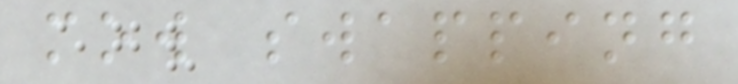mow swapping
